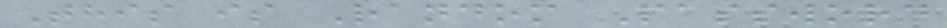This is Random Password
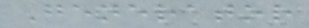Generator
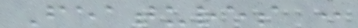Features :
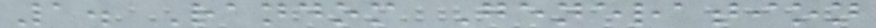1. Random Generation
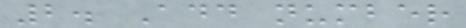2. Add number
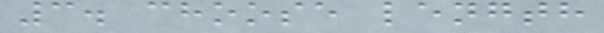3. choose length
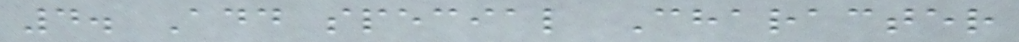4. Add special Character
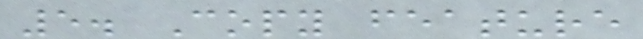5. Copy feature
